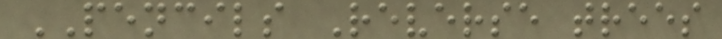PENCILS Reverse trees
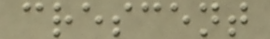crescent
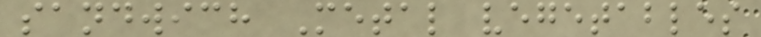sandwich Metal vegetables
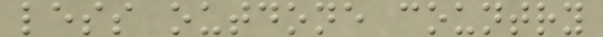less outdone country
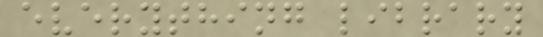everything library
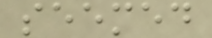seemed
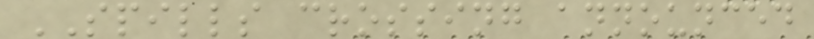SPILLS crossing announced
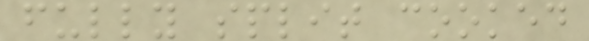fully split cooked
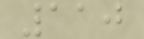110
